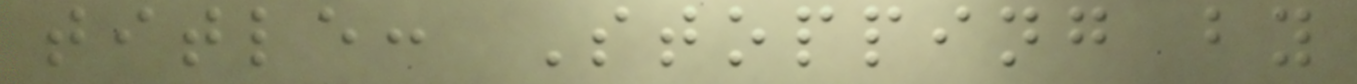title: Stopping by
